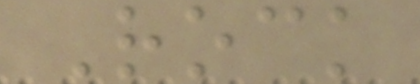Rock
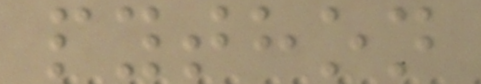python
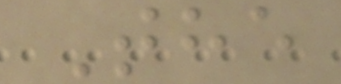The
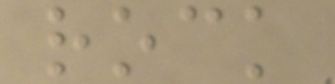rock
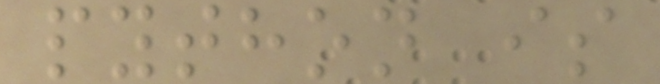python is
